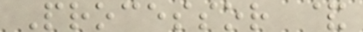Processor &
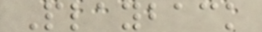Playback
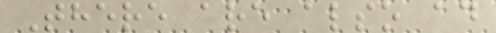There are also ad
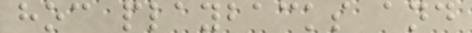hoc playbacks and
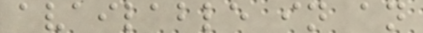available in an
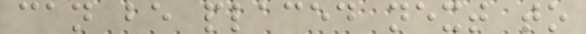can be placed next to
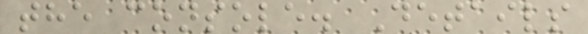the console. Details
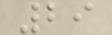29
